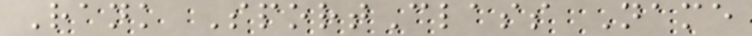Rank SportClass Name
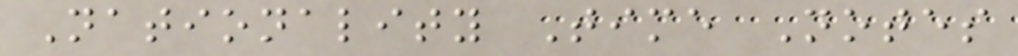Nationality Time Notes
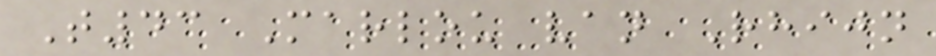T43 Marlou van Rhijn
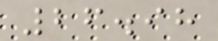26.98
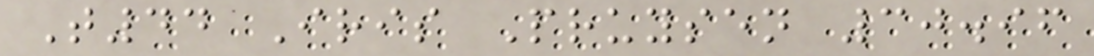T44 Iris Pruysen 30.96
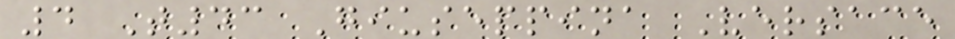4 T43 Giuseppina Versace
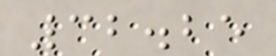32.25
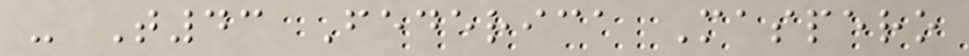- T43 Federica Maspero
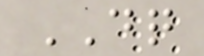DQ
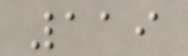119
